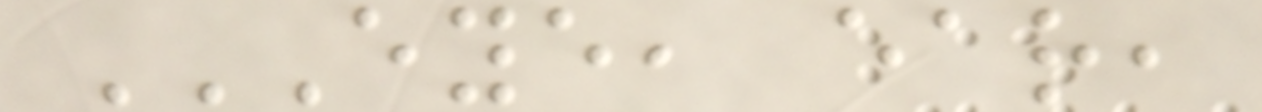EYE, EAR,
